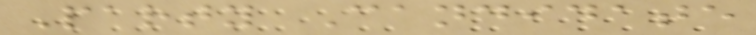Party Candidate
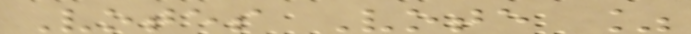Votes Vote %
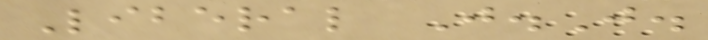Liberal J.J.
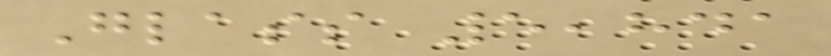Glass 5,841
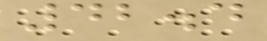42.4
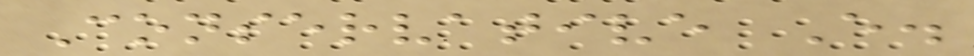Conservative E.
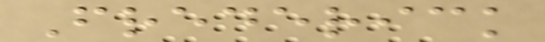Frederick
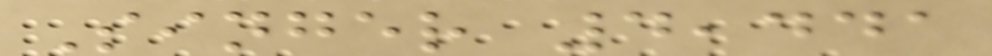Singer 4,441
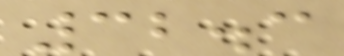32.3
